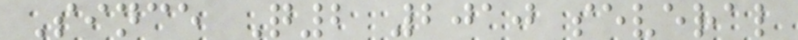Since Q2 2010 several
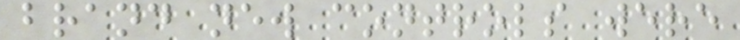brand new controls were
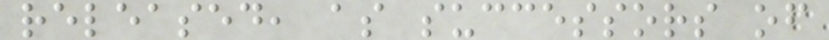released, as successors of
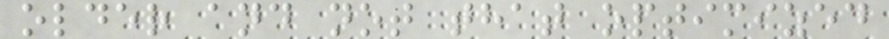older and not that optimized
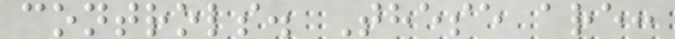controls. These are:
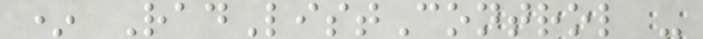* RadListControl -
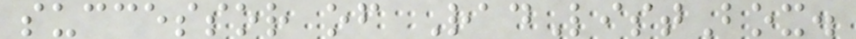successor of RadListBox.
